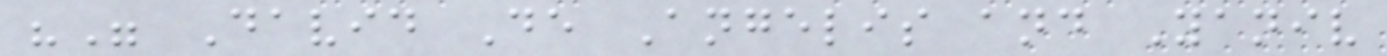"" David De Angelis and Yaniv
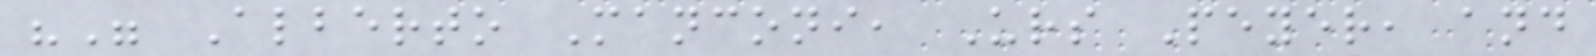"" Alberto Manconi, Urs Peyer, and
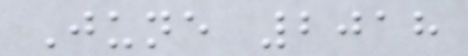June 2018
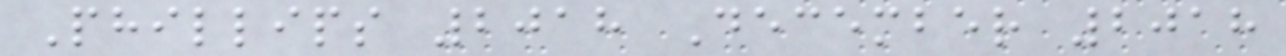Phillips 2018 December 2018
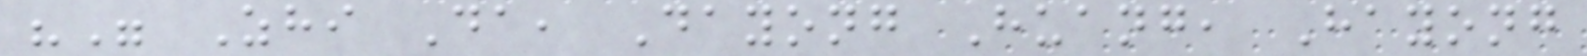"" Zhi Da, Dayong Huang, Hayong
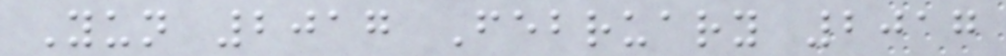Yun 2017 February 2017
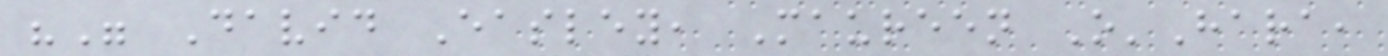"" David Easley, Maureen O'Hara,
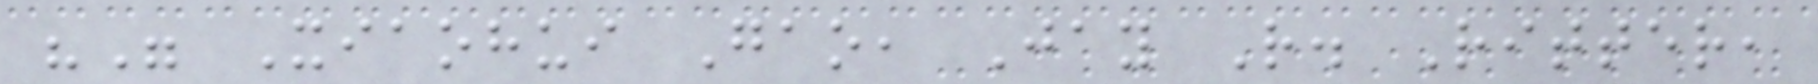"" Xiaohui Gao, Jay R. Ritter,
